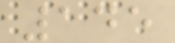145
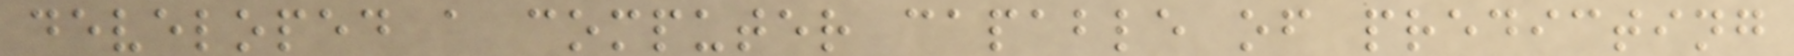developed a computer capable of predicting
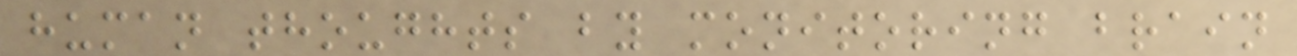human thoughts by monitoring brain
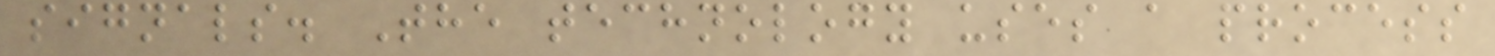signals. The technology uses a process
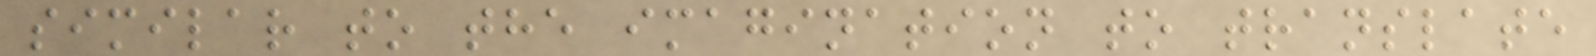similar to the imagination to translate
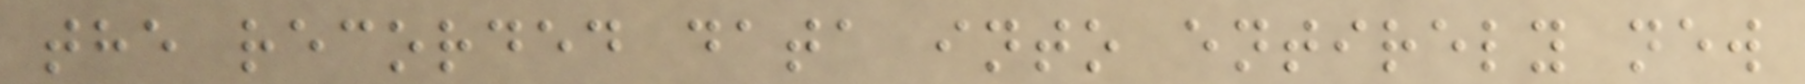the recorded data into entirely new
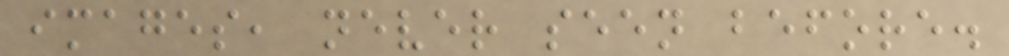images, never seen before.
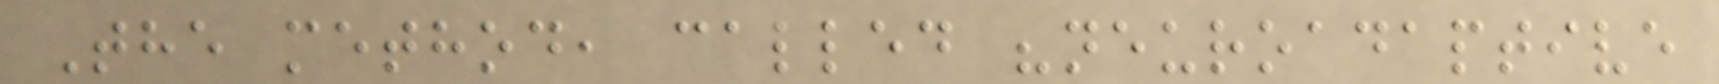The method, called "neuroadaptive
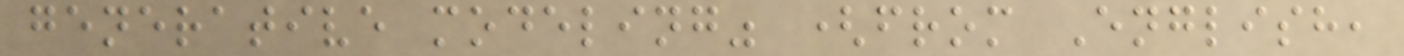generative modeling" (from English,
